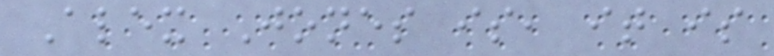Alex Jones is, it is
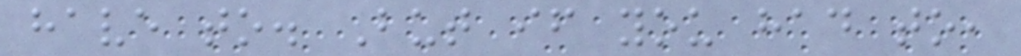have to. But if you had to,
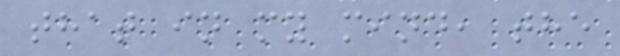that in my mind, the
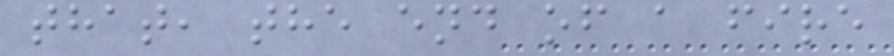that, the end of a fire
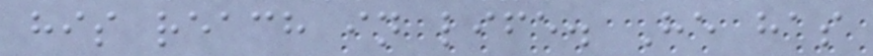his reach in life. He has
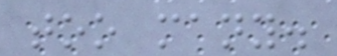too many.
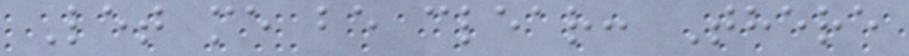Let me be clear: There
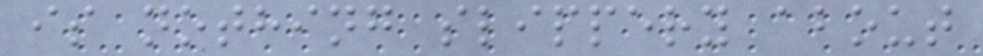is nothing slippery about
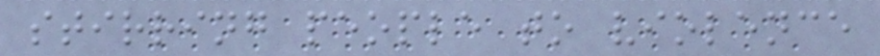stirring people to violence
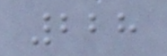228
